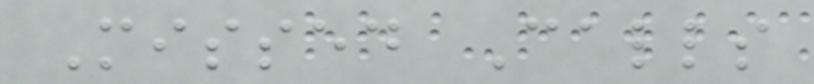Missed Calls
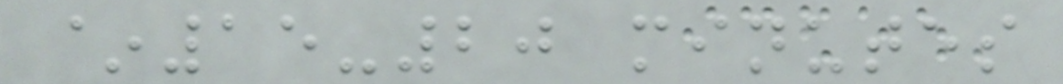~15-20 minutes
